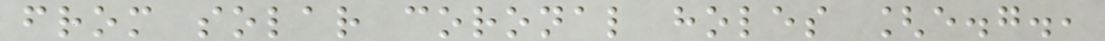from solar coronal holes [e.g.,
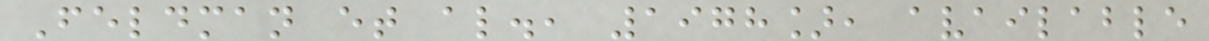Feldman et al., 1978], available
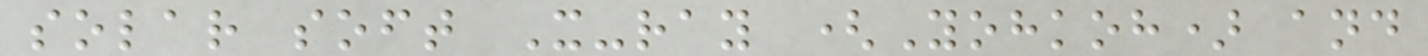solar soft X-ray (Yohkoh) and
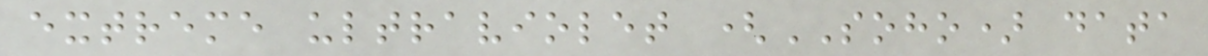extreme ultraviolet (SOHO) data
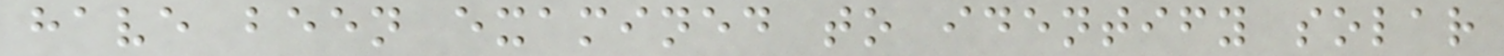have been examined to identify solar
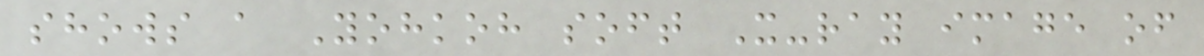shows a Yohkoh soft X-ray image of
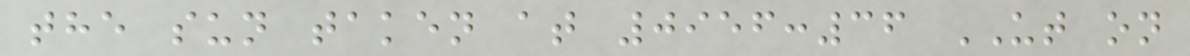the sun taken at 0956:36 UT on
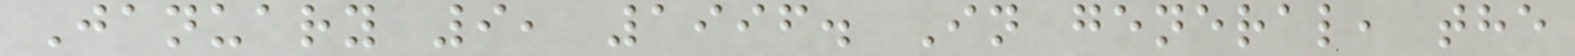January 9, 1996. In general, the
